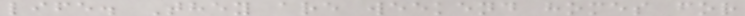life. They are weekend homes for
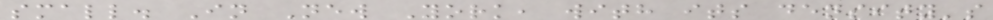small. In New York, with its density's
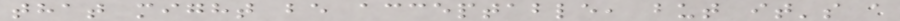that might be acceptable, but it's a
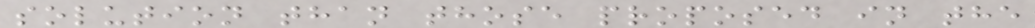solution than those proposed in the
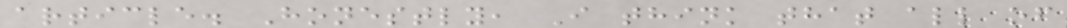article. Honestly, I think that all of
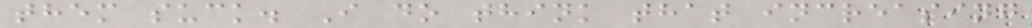them suck. I do think that increasing
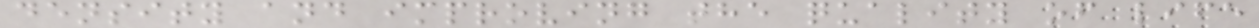density and improving the quality of life
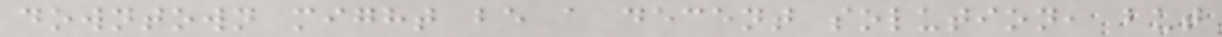downtown might be a decent solution, but
